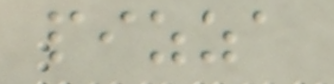pizza
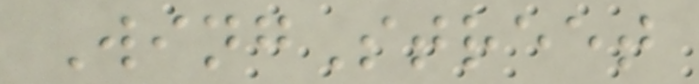WingStreet
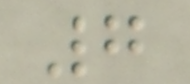7
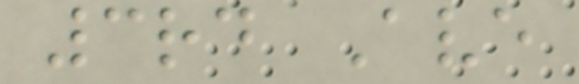3rd Ave
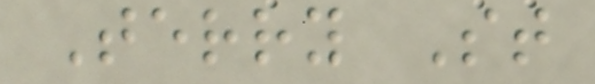Terry St
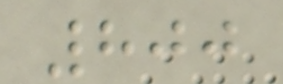800
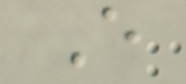E
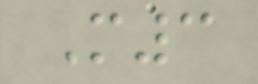M3
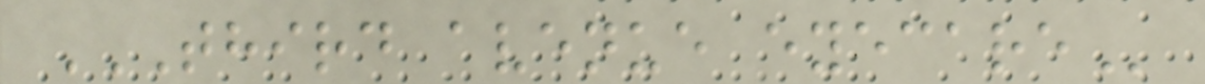THIRD AVENUE EYECARE
